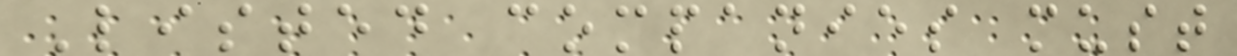Listed companies must
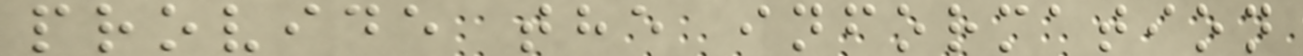provide the information
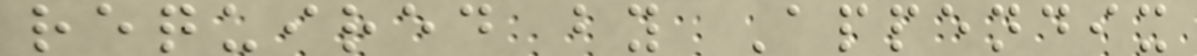required by Appendix
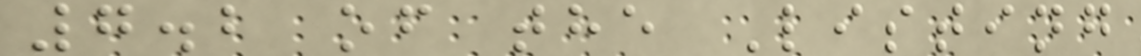7.2 of the Listing
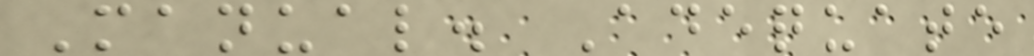Manual. Adequate
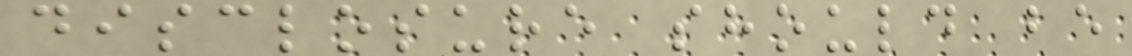disclosure should be
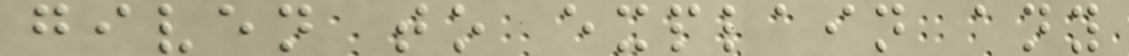given to explain any
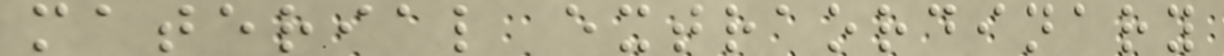material extraordinary
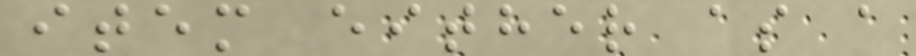item either as a
